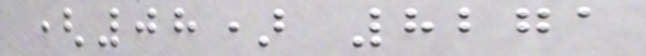(08) 8271
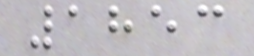1853
